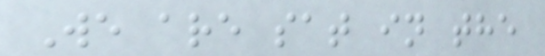We are sat in the
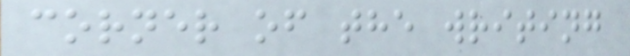corner of the writing
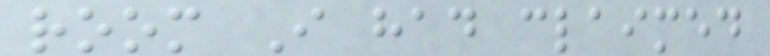room I had claimed
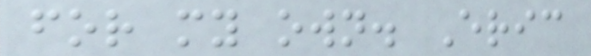for my own. Eric
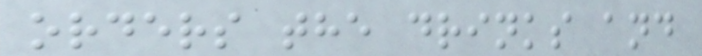orders the drinks and
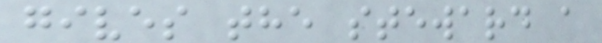gives the steward a
